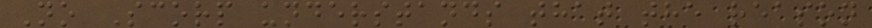No Scorp understands that the reason
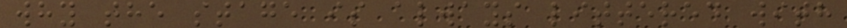why the stage is always littered with
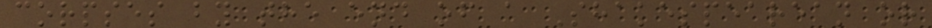corpses by the end of a Shakespearean or
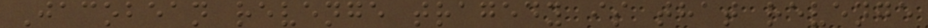Jacobean revenge tragedy is that revenge
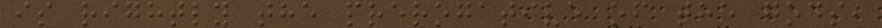is rightly the prerogative of the gods,
